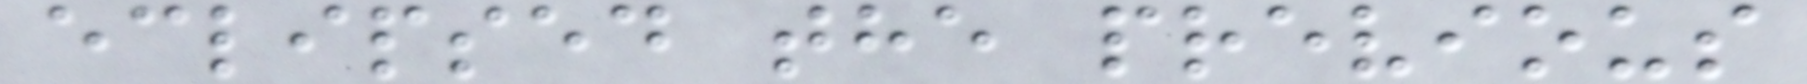eclipsed the previous
